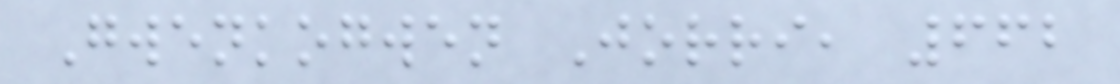Gwenkogwen Jorri, 662
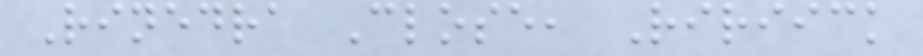Rinedra Close, Ririick
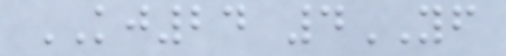KJ24 4YF
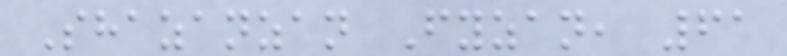Shazanzan Fyzan, 61
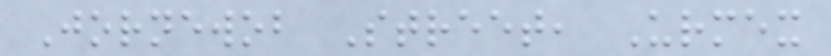Jornewob Street, Urmex
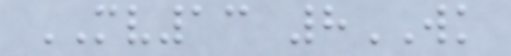MV13 8WK
